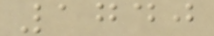1740
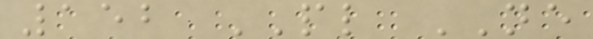152 PL NE
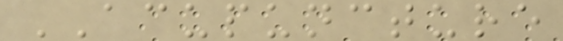ACUPUNCTURE
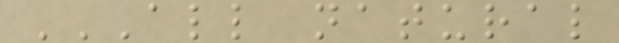ALL NATURAL
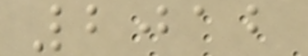2012
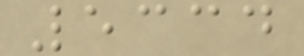5334
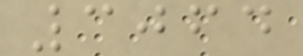3064
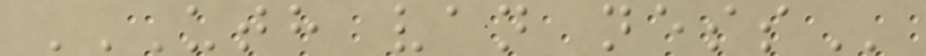UTH VAN NESS
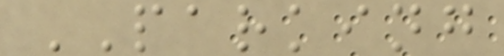PARKING
